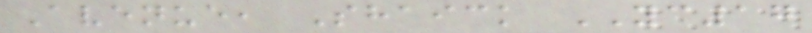Avenue, Shaick YC17
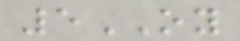5OY
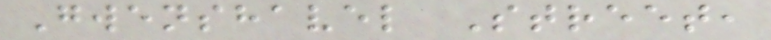Gwenshavel Street,
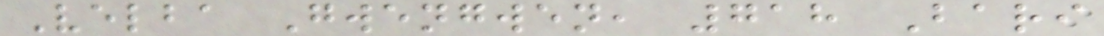Velba Gwengwen, 718 Bari
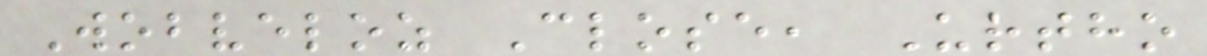Wobveloz Close, Urtho
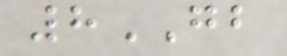8GB
